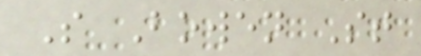S Bowen St
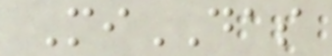MiDAS
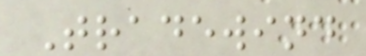Tradewind
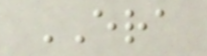ERA
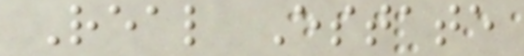Real Estate
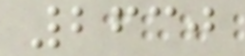2630
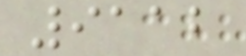9112
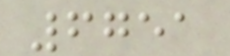6751
